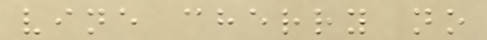vine cherry no
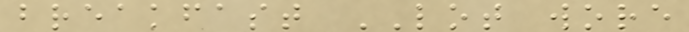breakfast LOT wore
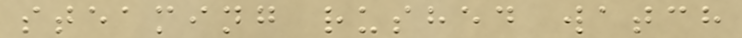steaming rushed watch
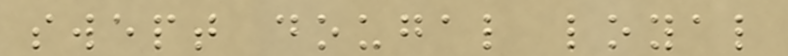swept dougal loyal
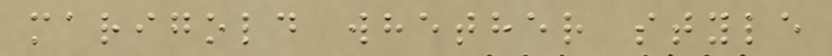marigold whether style
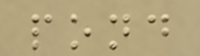pond
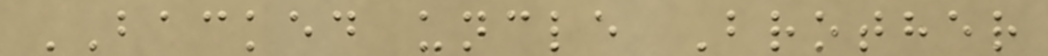BACKED uncle Brother
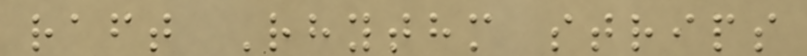raft Rhythm strips
